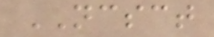NCSCT
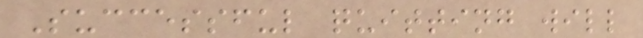Successful quitting will
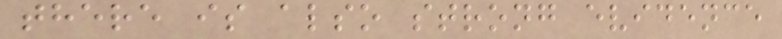there is also strong evidence
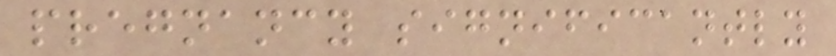pregnancy significantly
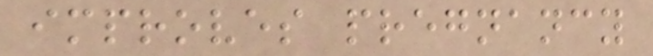improves pregnancy
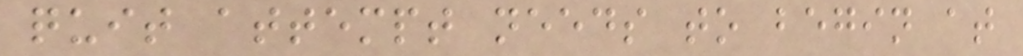quit attempt needs to begin at
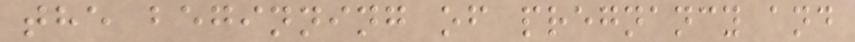the beginning of pregnancy and
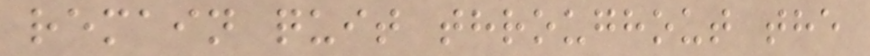remain quit throughout the
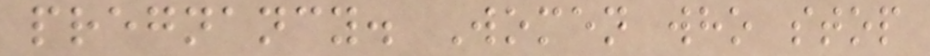pregnancy. Women who stop
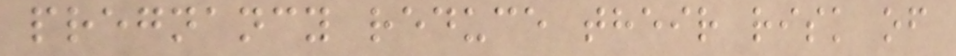pregnancy reduce their risk of
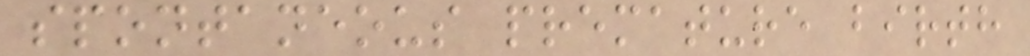spontaneous premature birth
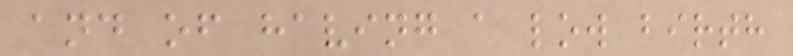and of having a low birth
